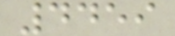4459
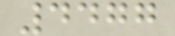4477
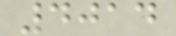4014
